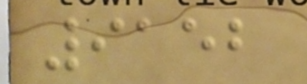9152
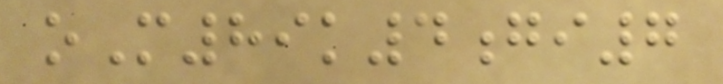oM89k4gi7
